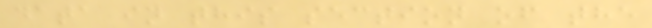data in this section of the
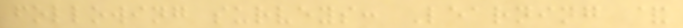following surveys: Learning &
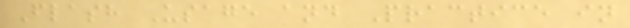Flash Usage and Practice in
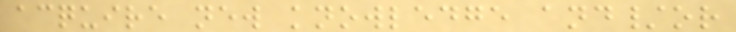acquire new knowledge and/or
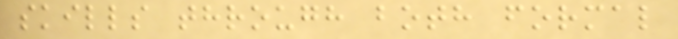skills through both formal
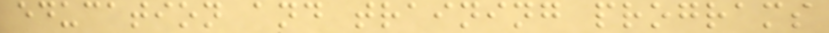education and training programs
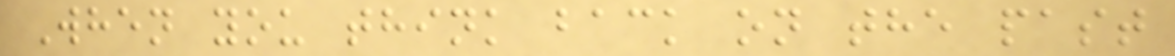When you think back on the past
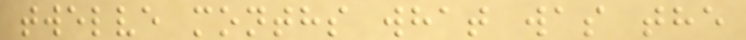twelve months what was the
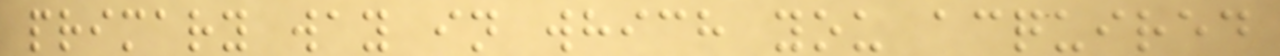primary way in which you acquired
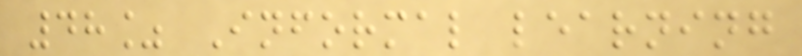48% Informal learning
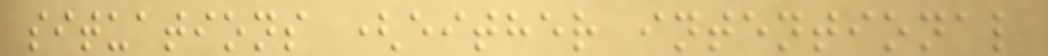situations (either intentional
